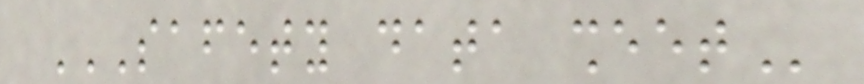SAFETY DATA SHEET
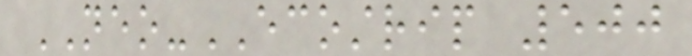NEO-ECOSTRIP 500
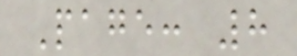Page: 8
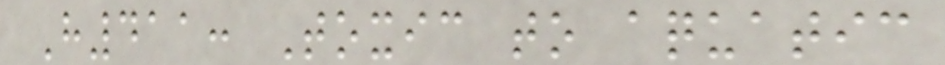H411: Toxic to aquatic
